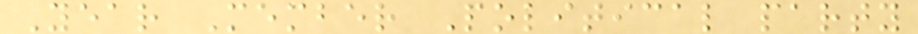Year Member Political party
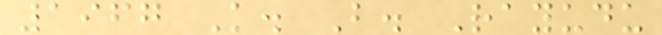1967 K. B. Rayudu
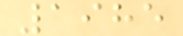1985
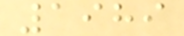1989
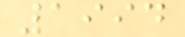1994
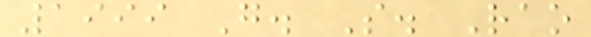1999 G. S. Rao
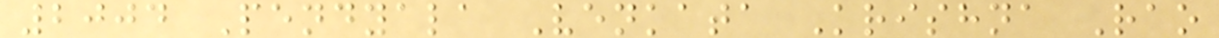2004 Pendyala Venkata Krishna Rao
